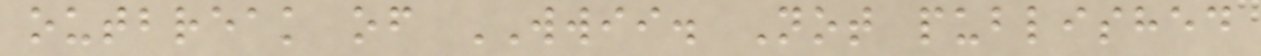outbreak of WWII. Not published
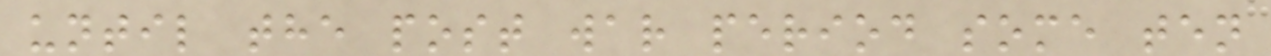until the post war period some ten
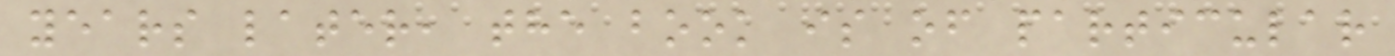years later, the book is of particular
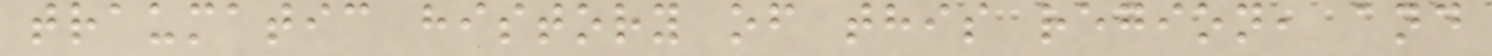traumatic history of this region, and
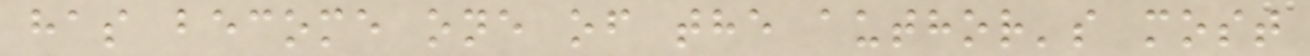has become one of the author's most
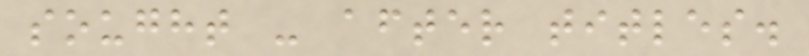sought - after titles.
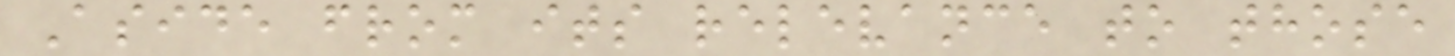Aside from its relevance to those
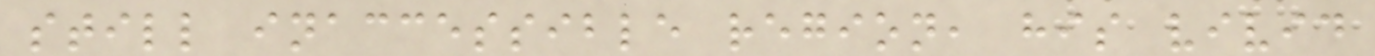still inaccessible region, his vivid
